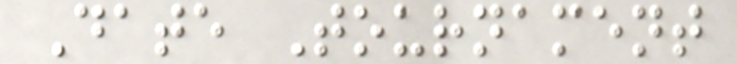Date Tournament
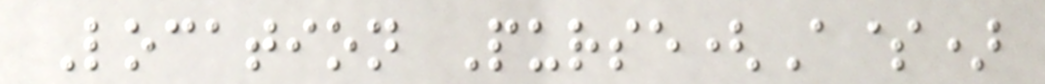Location Purse(A$)
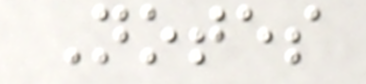Notes
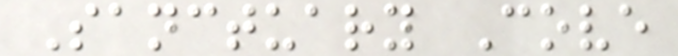Sanctuary Cove
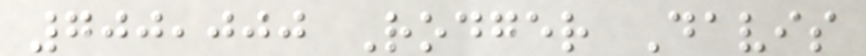700,000 Rodger Davis
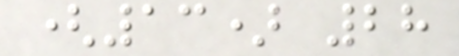(13) 28
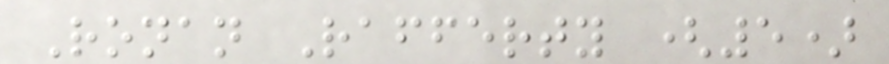Ronan Rafferty (5)
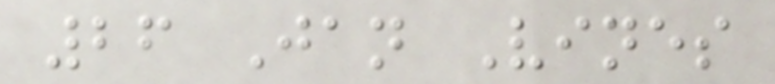26 Jan Vines
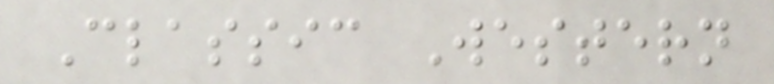Classic Western
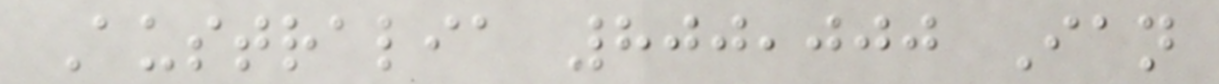Australia 800,000 Ian
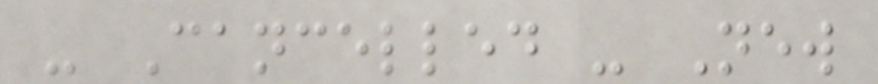- Cancelled - New
